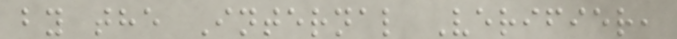by the Internal Verifier,
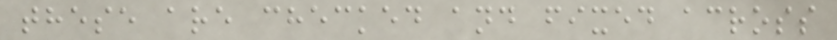these are checked and fixed across
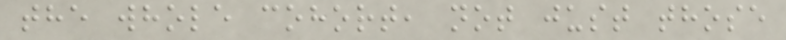the whole cohort, not just those
